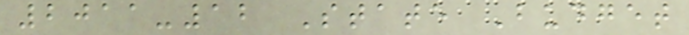2011-12 State Budget
